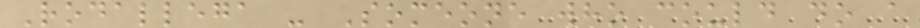Rodallega - Someone who could do a
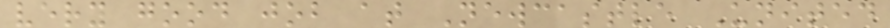very good job at Newcastle United
